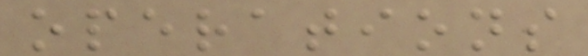operations
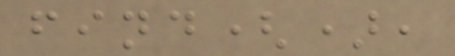find(),
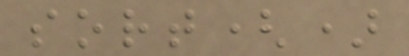sort()
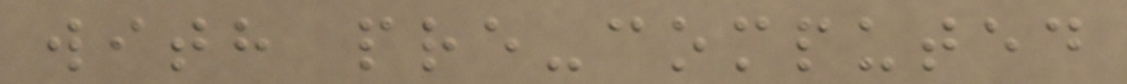with pre-computed
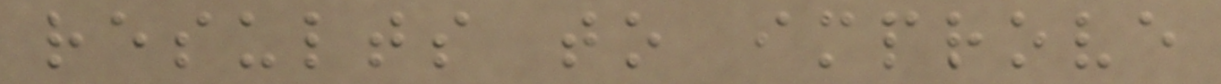results to improve
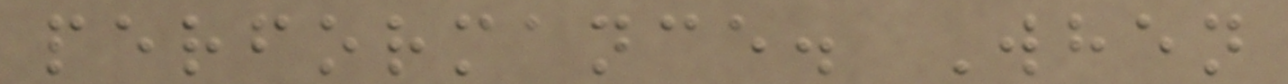performance. When
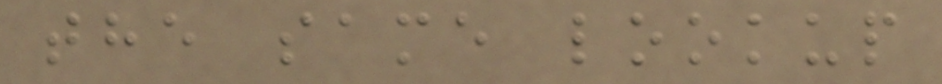the same lookup
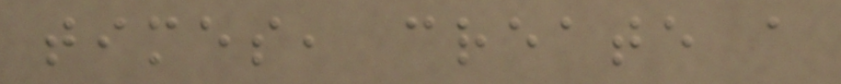times, create a
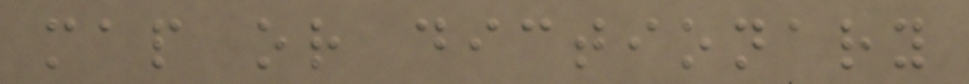map or dictionary
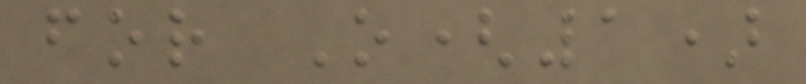for O(1)
